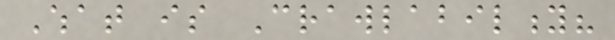What is Crawlability?
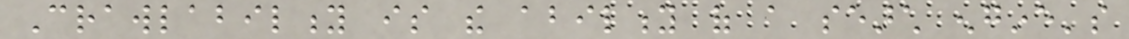Crawlability is the ability of a search engine's
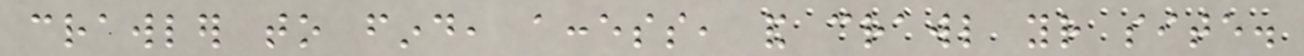crawler to find, access, and crawl your site.
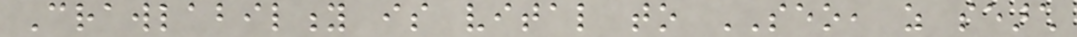Crawlability is vital to SEO, as search
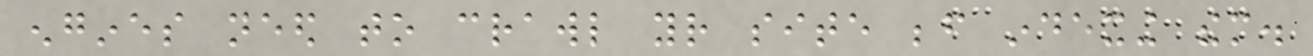engines need to crawl your site before indexing them.
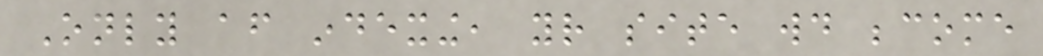Only after indexing, your site would become
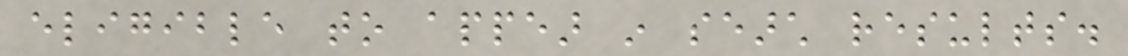eligible to appear in search results.
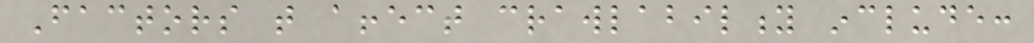Factors that affect crawlability include:
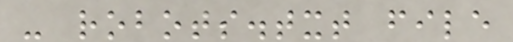- robots.txt file
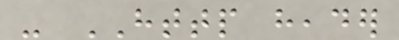- HTTP header
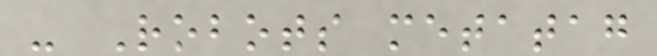- Robots metatag
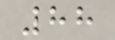88
